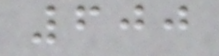600
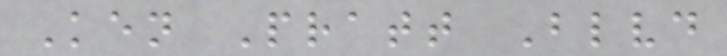Ken Pratt Blvd
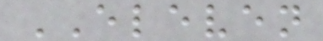ELEVEN
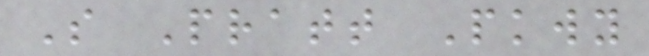S Pratt Pkwy
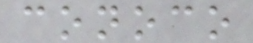conoco
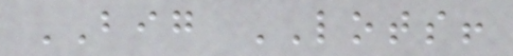BIG LOTS!
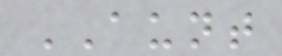AUNT
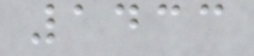1433
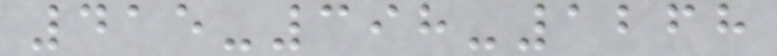415-398-1268
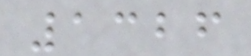1326
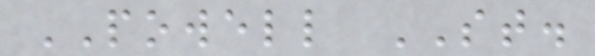POWELL ST.
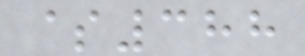$388
